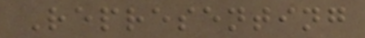Representing
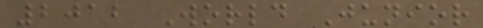2012 World Junior
